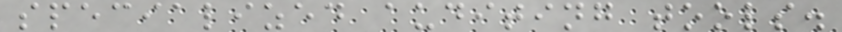specialized auditing tools.
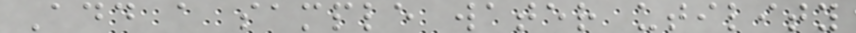Add a sample water utility
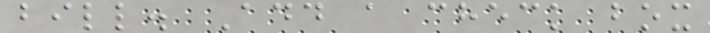bill. Add a check box
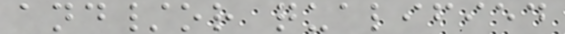and/or qualified
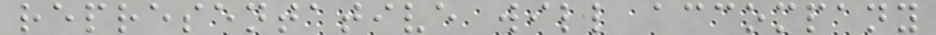representative will accompany
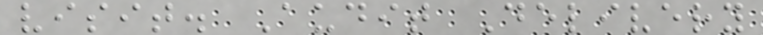visit. Audit Delivery
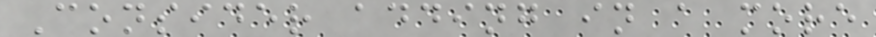Consider adding in a more
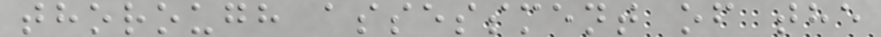thorough assessment of the
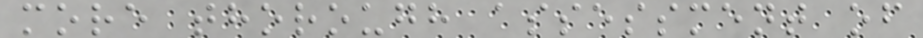more thorough assessment of
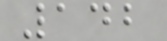142
